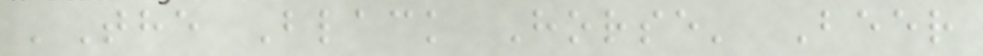'The Black Horse' Beer
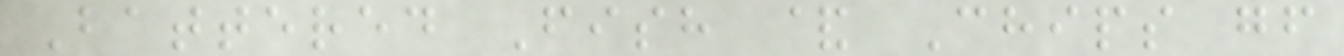Battered Fish & Chips gf
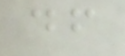df
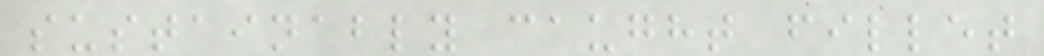sustainably caught fillet
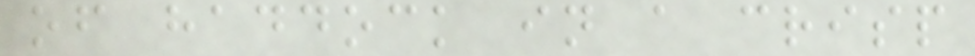of haddock in a crisp
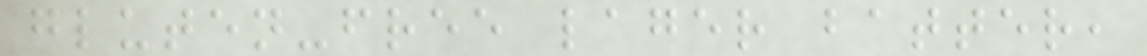gluten-free lager batter,
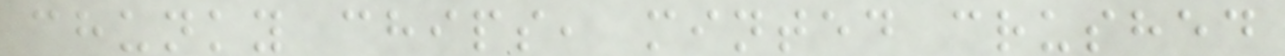chunky chips, minted crushed
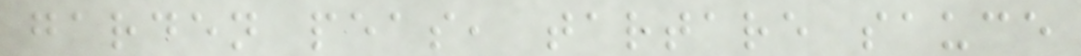garden peas, tartare sauce
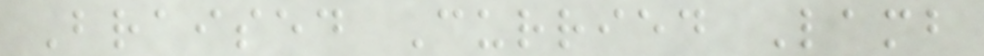Braised Curried Lamb
